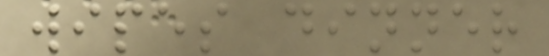wipes dinner
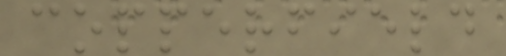copperfield
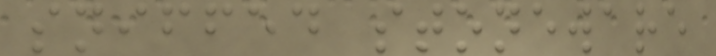sniffed stoneware
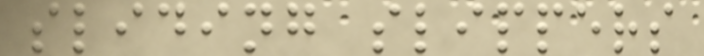sliding slippers
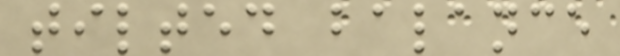tilted balance
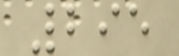295
